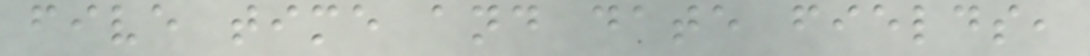five time and date fields,
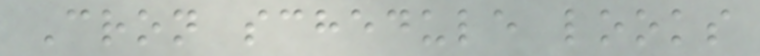Cron schedule looks
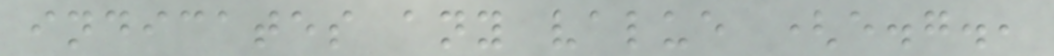indicates any value (e.g.,
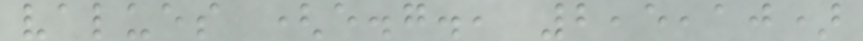values (e.g., 2,5,10)
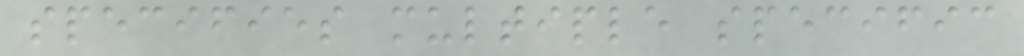specifies multiple specific
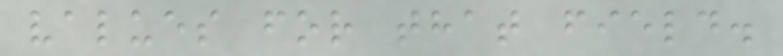values for that field.
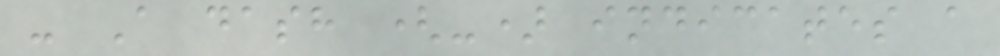- A dash (-) indicates a
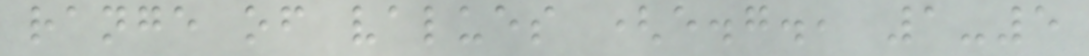range of values (e.g., 1-5
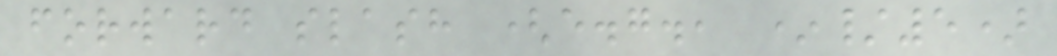forward slash (e.g., */5)
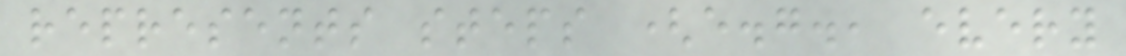represents steps (e.g., every
